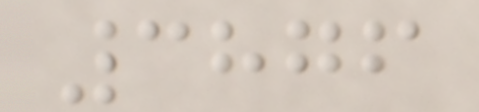3876
